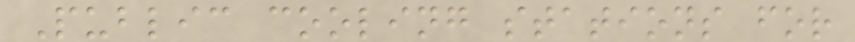Public cooling stations for
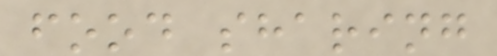food sharing
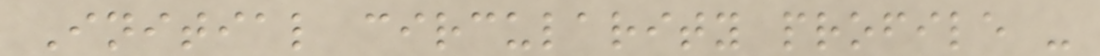Initial circularity profile -
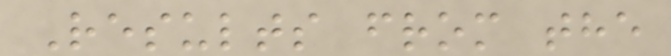Results from the
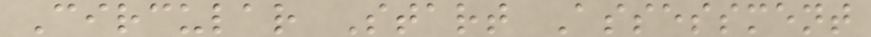Circular Start Assessment
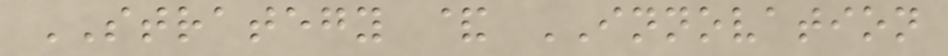STRATEGY & INNOVATION
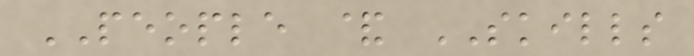PEOPLE & SKILLS
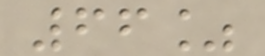66%
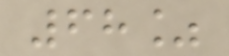68%
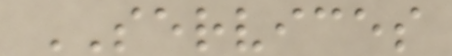SERVICES
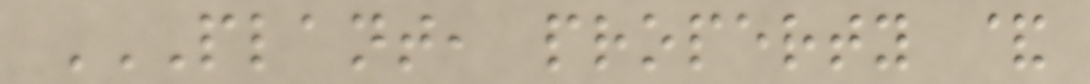PLANT, PROPERTY &
